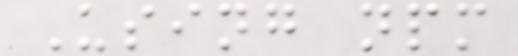Using npm
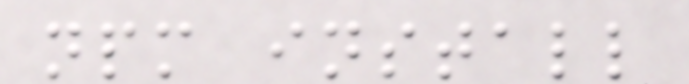npm install
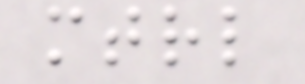mtrl
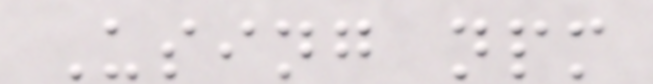Using npm
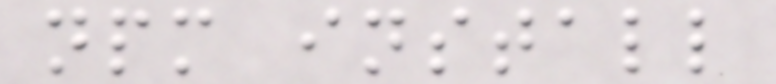npm install
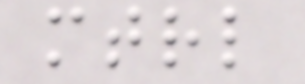mtrl
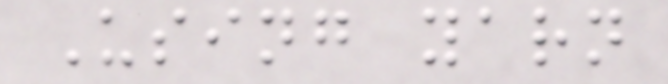Using yarn
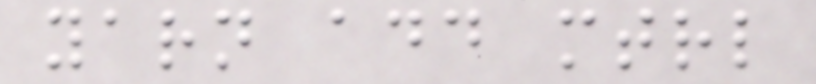yarn add mtrl
